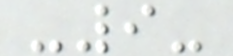-9-
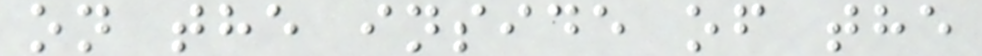on the inside of the
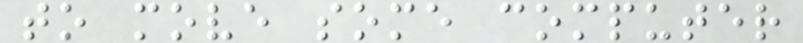to move some computer
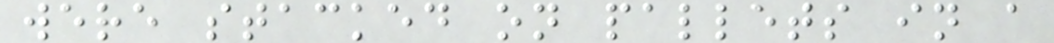were stacked on pallets in a
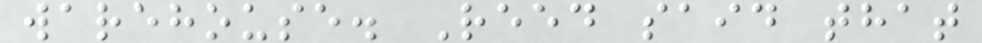warehouse. Reed said that
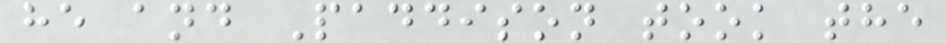he and Paddison took the
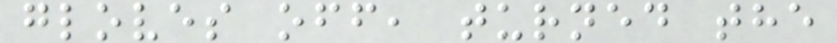gloves off, turned the
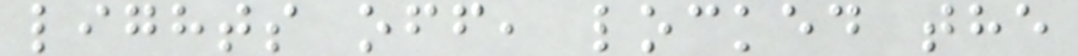lights off, locked the
